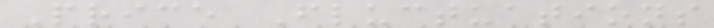Price Fluctuations
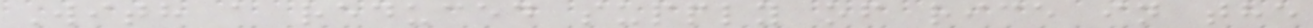With a reduced supply of rice in the
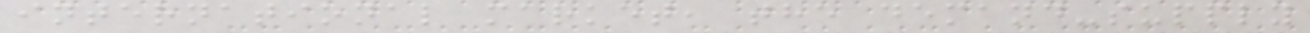international market, the demand-supply
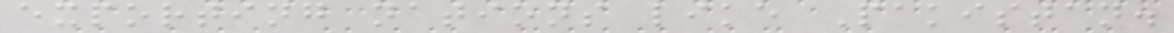exporting nations like Pakistan.
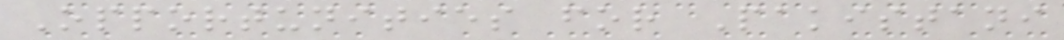Opportunities for Pakistani
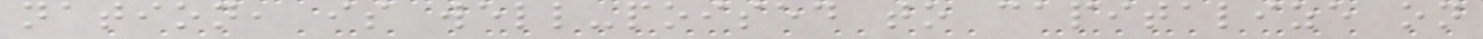nation, is well-poised to capitalize on
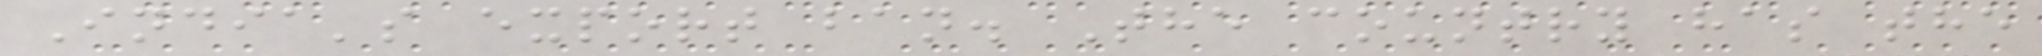India's export ban. The country has the
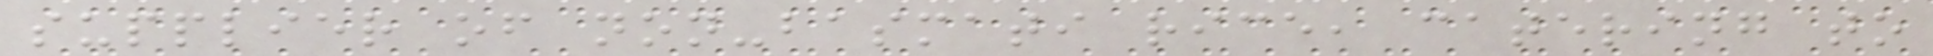supplier of non-basmati rice, catering to
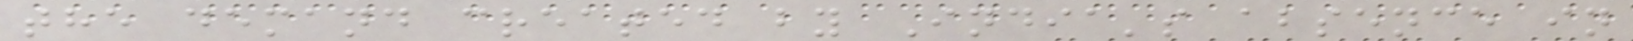the demand created by India's absence in
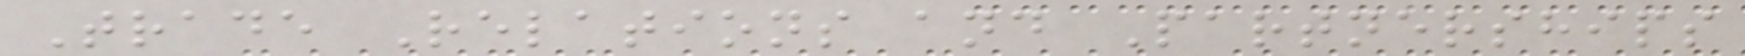Trade Relations and Partnerships
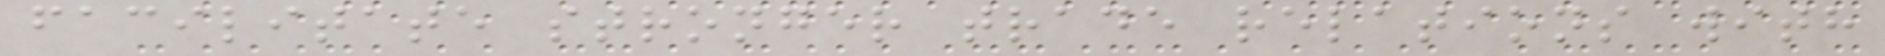facilitate stronger trade relations with
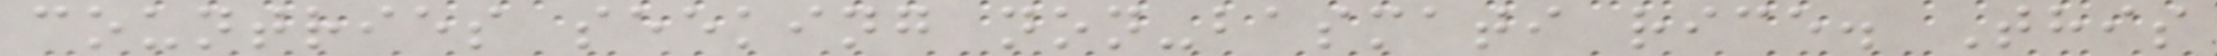countries seeking non-basmati rice. This
